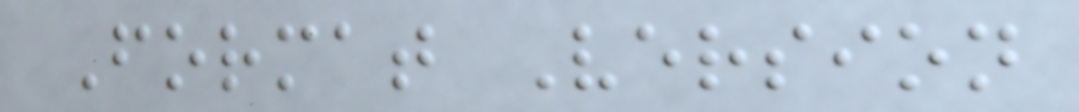Format Version
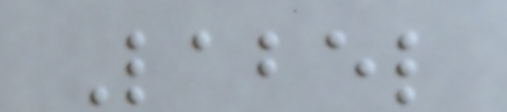Label
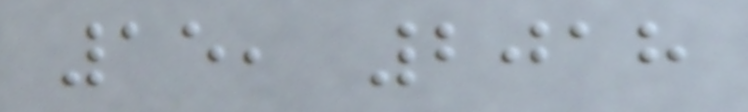15, 2018
